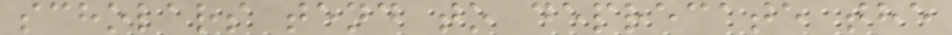scholars tend to deprecate the
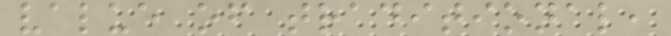value of traditional,
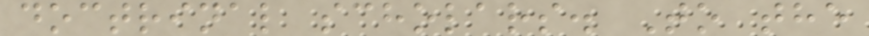doctrinal scholars. To the
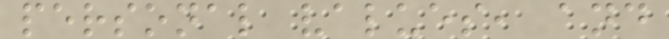personal values, and
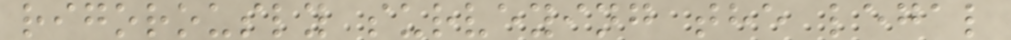rigorously surveying the legal
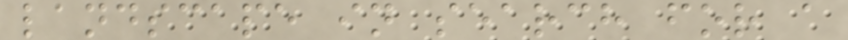landscape in search for a
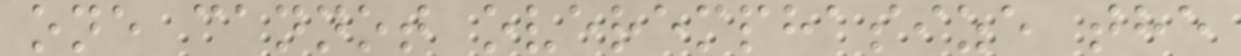one cannot overemphasize the
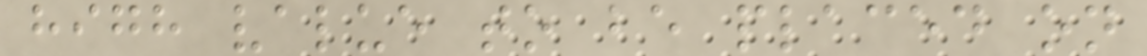high value to be placed on
